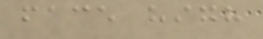face high
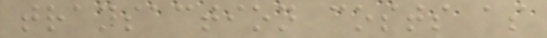transaction costs as
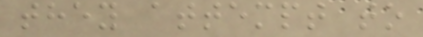they attempt to
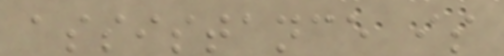assistance is
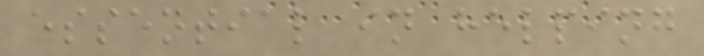essential in helping
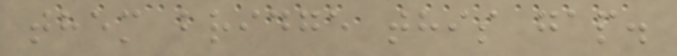them bridge this gap.
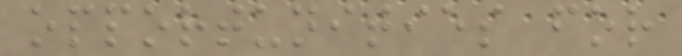opportunities for
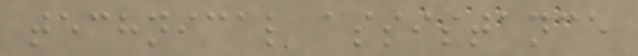technical assistance
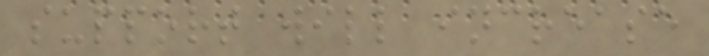support will increase
